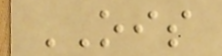OIS
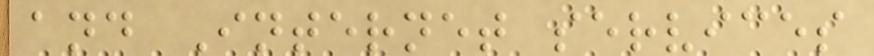and Internet services
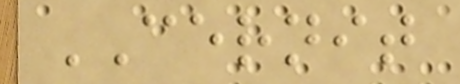CERNIT
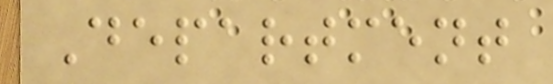Department
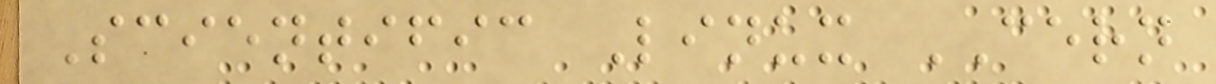Scientific Linux CERN
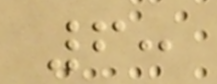6:
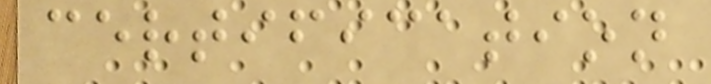certification
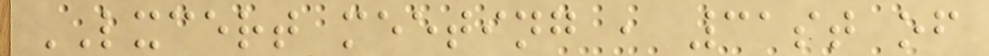LXCERT meeting , 31st of
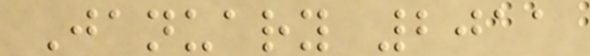January 2011
